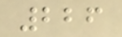226
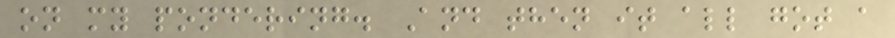on my pondering. And then it all got a
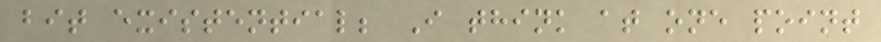bit existential; I think at one point
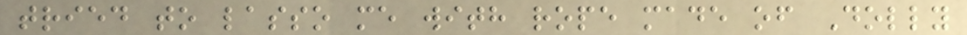tried to lasso me with rope made of Dolly
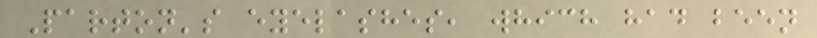Parton's eyelashes, which had been
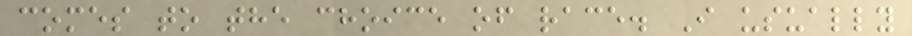comes to the choice of race. I usually
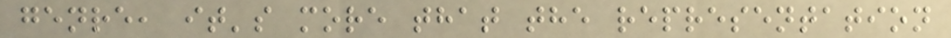genre, it's more that the representation
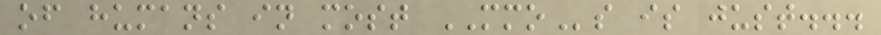of humans in most MMOs is just...
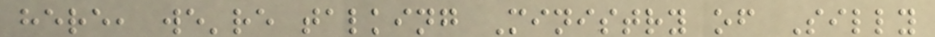here, we're talking Ministry of Silly
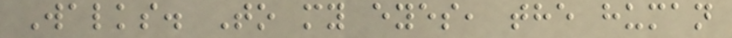Walks. To my eyes, the human
